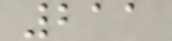211
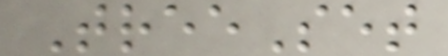TreeSet
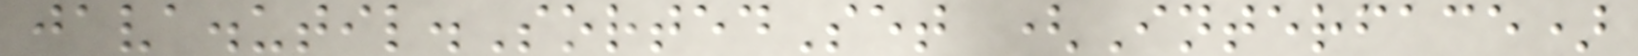java.util.SortedSet (Interface)
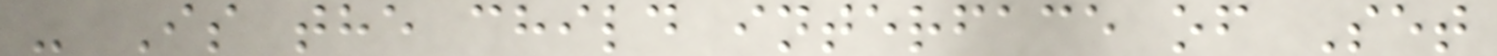- Is the child interface of Set
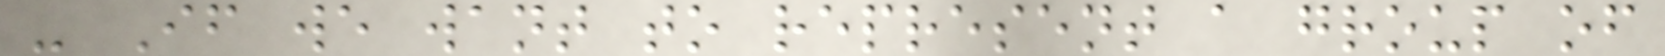- If we want to represent a group of
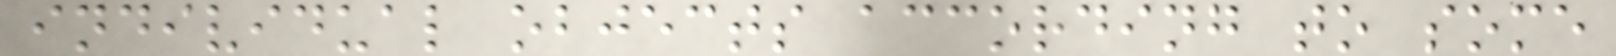individual objects according to some
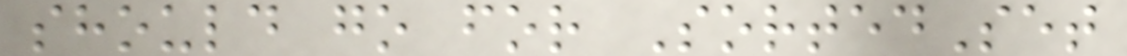should go for SortedSet
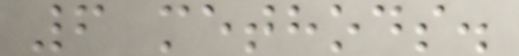6 methods.
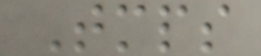Tmps
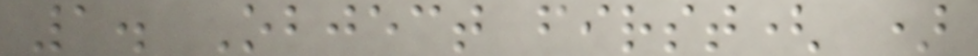1. Object first( )
